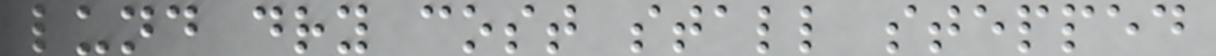lund dry cost stall stepped
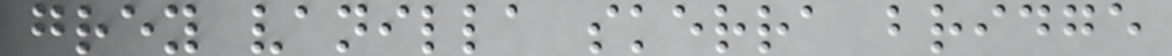grey vanilla skerra bridge
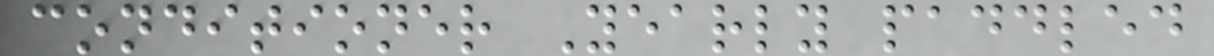conditioner Yearly paddled
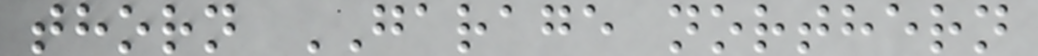thorn GARAGE northern
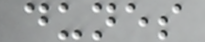dunes
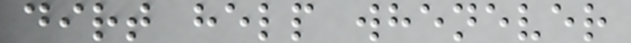dirt help whenever
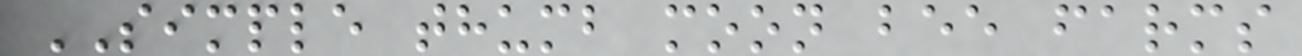SIMPLE thumb moon bee farms
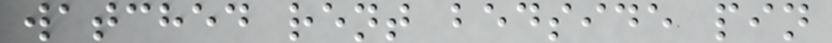watched rent bedside pin
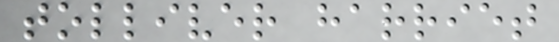tolliver harriet
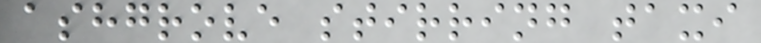ashgrove stirring taxi
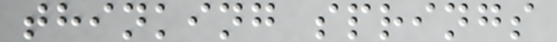thinking springs
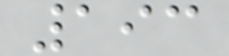193
